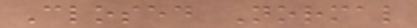Closed Normal
